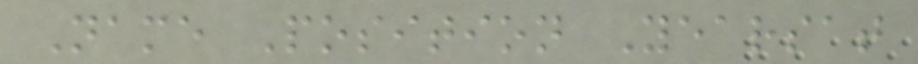Name Position Yearsat
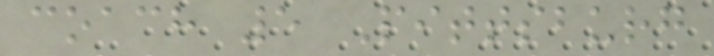coach 5 Pittsburg
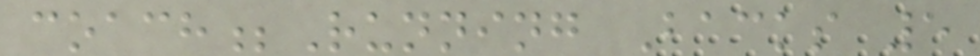coach;Running Backs 5
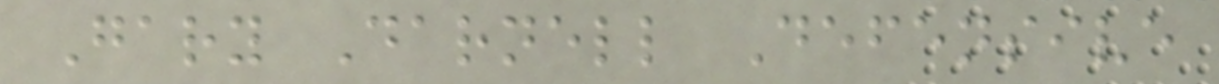Gary Darnell Defensive
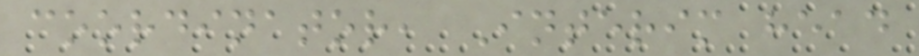coordinator, Interim head
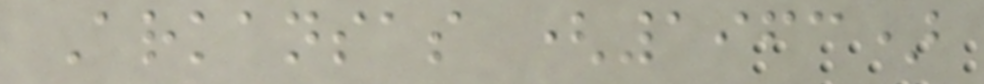Arkansas (1963)
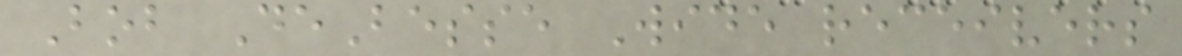Bob DeBesse Wide receivers
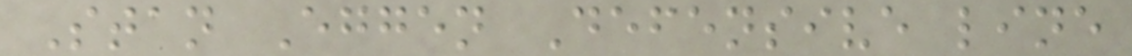Stan Eggen Defensive line
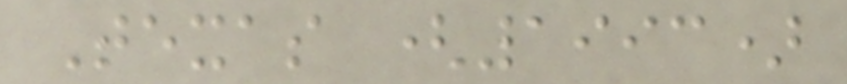Texas (1993)
